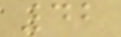42
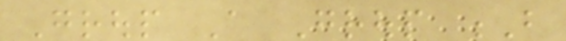Group A Group B
